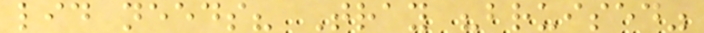lid needs? Tray "bruised"
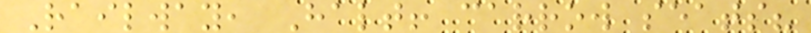Railway, Halt! carrow seats?
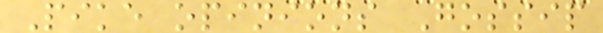Pike opinions Gossip
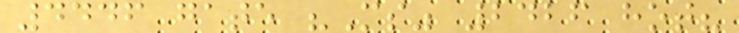4446 gate "Ms" 2426 hot?
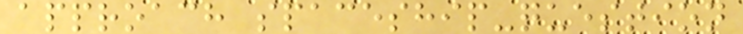approach spaceship-question
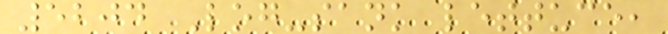5204 Log-sank lettuce,
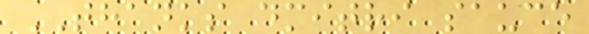THANKS dmitri sauce
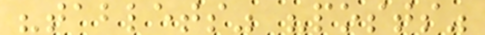"tablets" "posts"
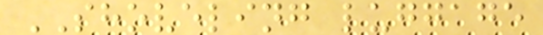SHOVELING luggage
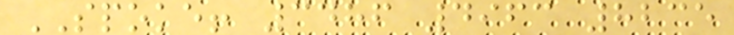SPOKE! 3486 4963 8235
